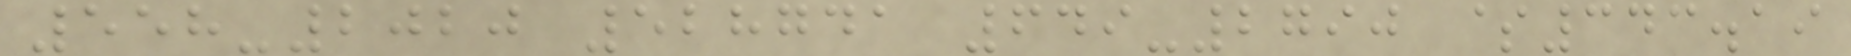558-2020 528741 649-2790 $343.19
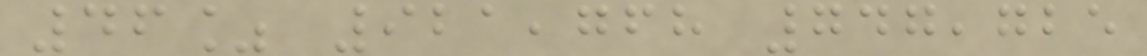46% 921,768 747,725
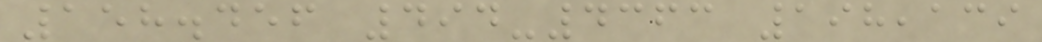158.456 494-4363 198,139
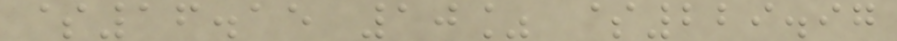$16.15 10% $229.97
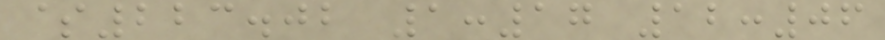$223.02 1:17 12:06
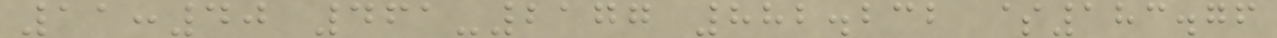11:40 461-2177 882.232 $183.76
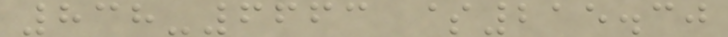838-6663 $215.30
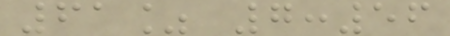61% 7:56
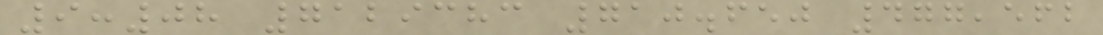9:08 7129383 710.650 477,562
